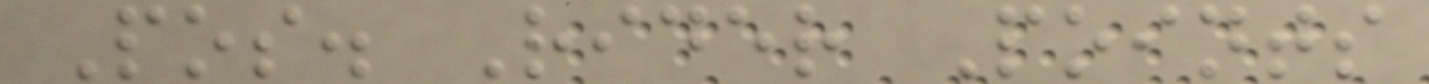Pos. Rider Points
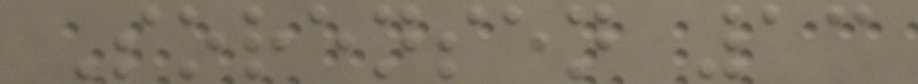Sorensen 13
